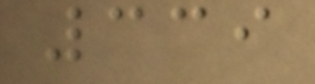339
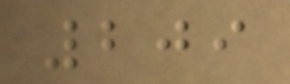209
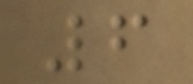6
